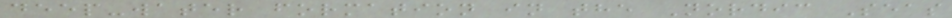deep-water formation in the Nordic Seas
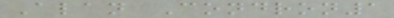Alan Condron1
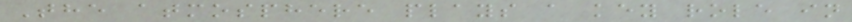The atmosphere plays a key role in
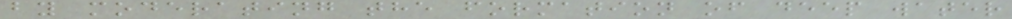by moderating the formation of deep water
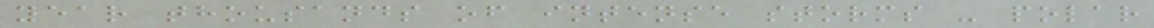year thousands of intense storms - polar
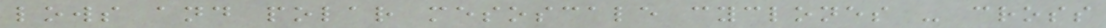lows and polar mesoscale cyclones - cross
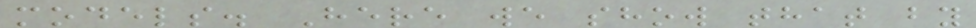models. Here we show that by
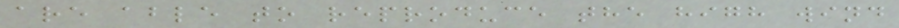are able to reproduce the high wind
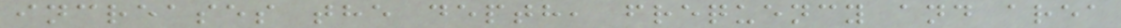increases the depth, frequency and area
